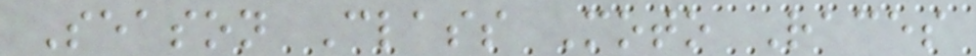Season Class Moto Races
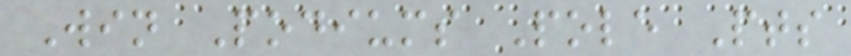Win Podiums Pole Pts
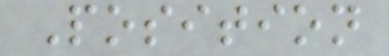Position
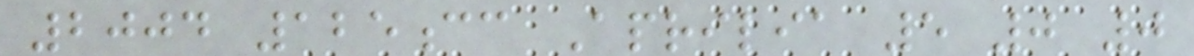2004 125cc Aprilia 5 0 0
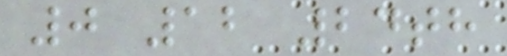0 12 24th
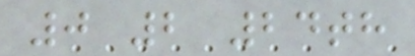0 2 24th
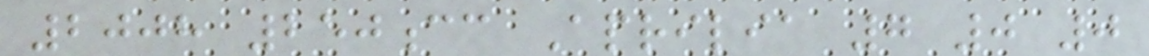2008 250cc Aprilia 7 0 0
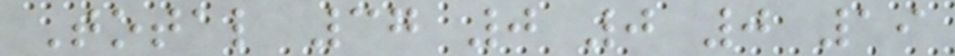Total 37 0 0 0 19
